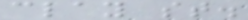clay st.
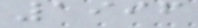1996
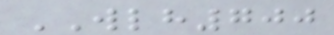WLH700
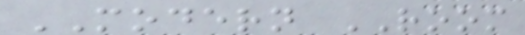MODERN ROOM
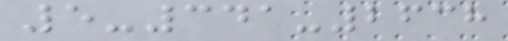5-341-2638
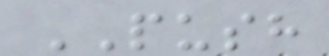PUSH
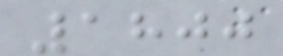1800
